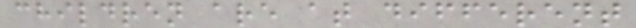children are at different
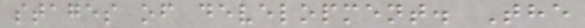stages of development. The
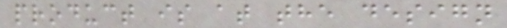product is at the design
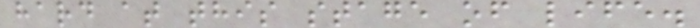hard at this stage of life.
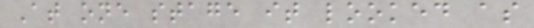At one stage it looked as
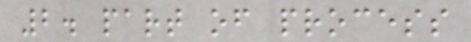2. part of process
